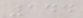144
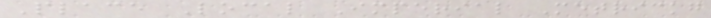Place Local Imperial Metrickg
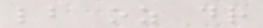lb oz dr
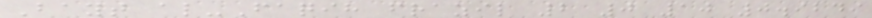Bayt al-Faqih frazil 2 0 10 0.9249
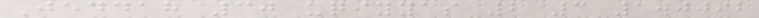Jeddah 30 uqiyyas 2 3 1.0092
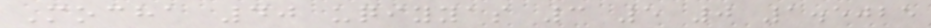Mocha 40 uqiyyas 3 5 0 1.5025
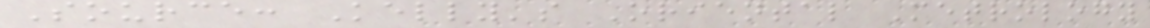Source: Kelly's Oriental Metrology
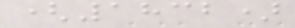(1832)
